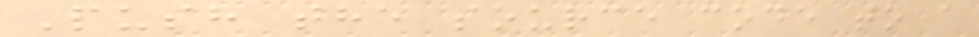Push the source code to a
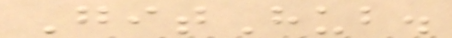GitHub.
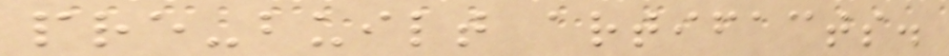pre-built artifacts.
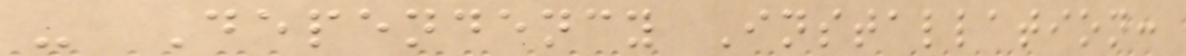- Dependency Installation:
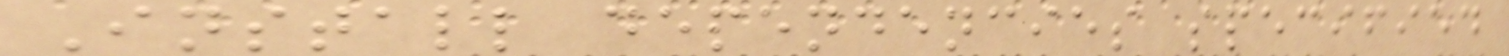Install dependencies specified
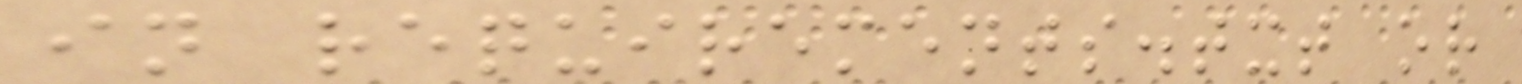in requirements.txt or
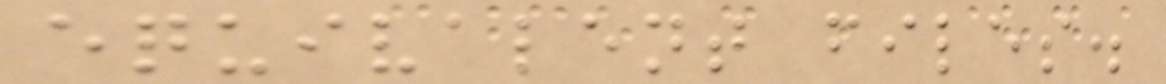equivalent files.
